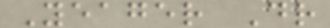Yeager Dr
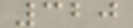320
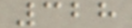328
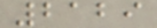2129
